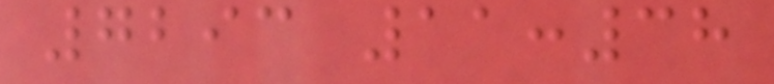7293 11:38
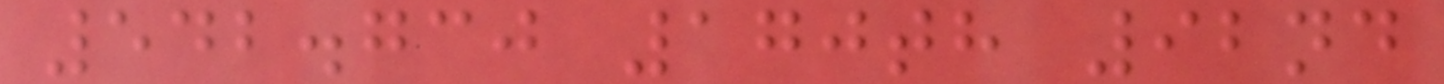542.730 170th 92nd
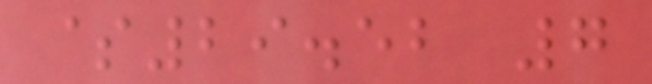$29.52 7
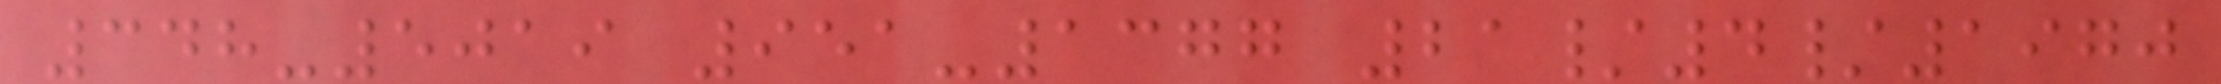348-5019 951-1377 21/4/1970
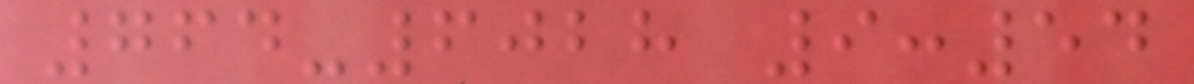764-6028 9:54
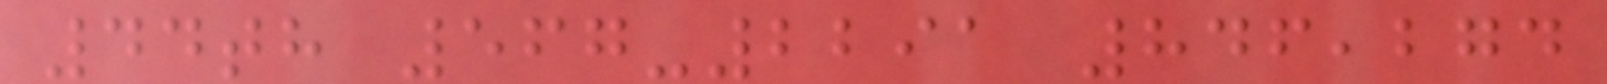44th 567-2291 846,274
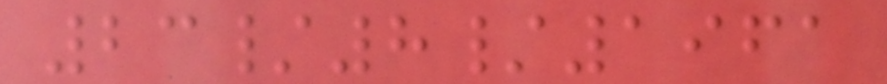23/8/1961
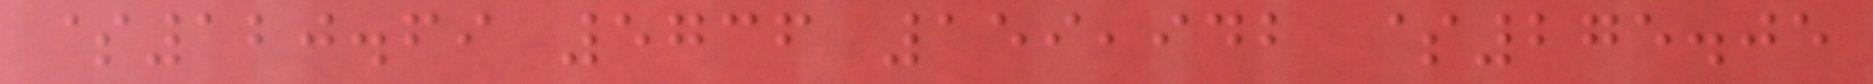$120.69 5736 159,942 $275.05
